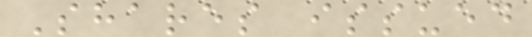Shares issued
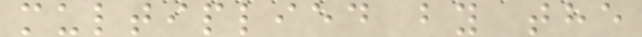multiplied by the
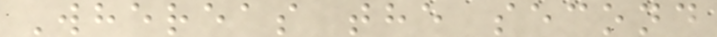Whereas the second
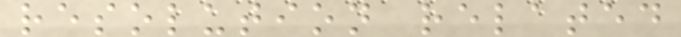resolution related
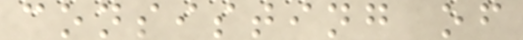consisting of
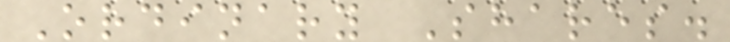Ordinary Shares.
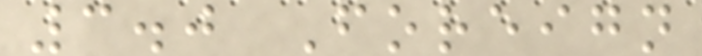3.0 Foreign
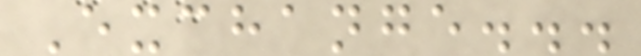Exchange...
